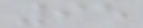95
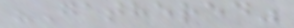"Gathered"
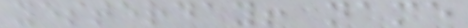yesterday! name
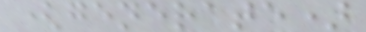(generate)
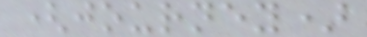(journey)
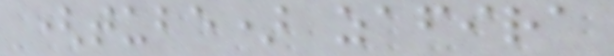(tube) zafira
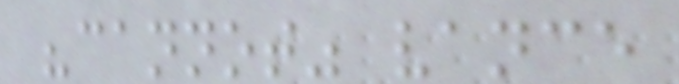"cannot" vance
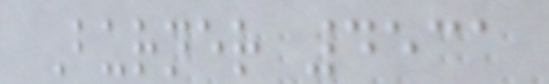Burner 4531
